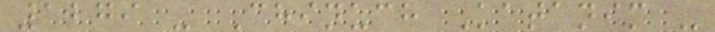1279 - Chinuch Katanim -
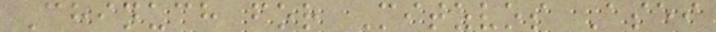Chinuch for Mitzvos Asei
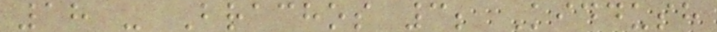18 - Brachos 3; Kiddush
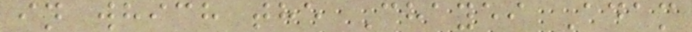in which the Chayei Adam
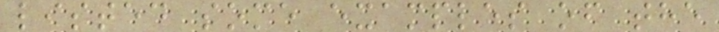listed some examples of the
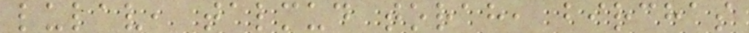lulav, talmud torah, birchas
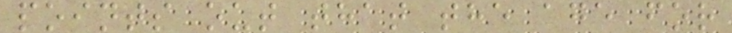points out that the age for
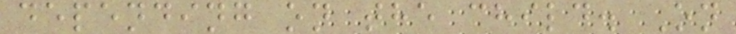depending on the child. On
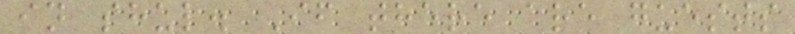in shul. If there are guests
